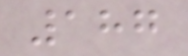187
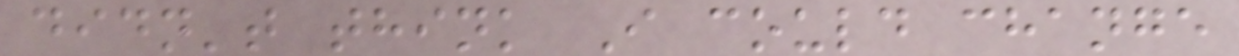didn't think I could change
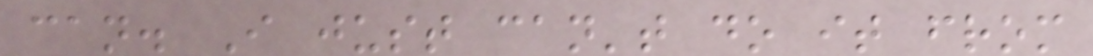can. I just can't do it from
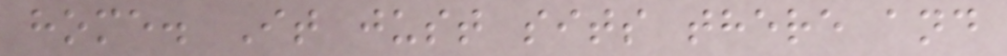home. It just sits there and
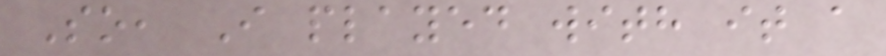So, I played with it a
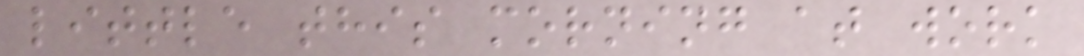little this morning at work
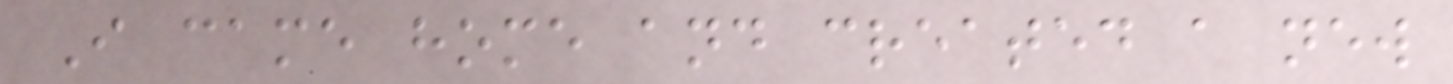I came home and created a new
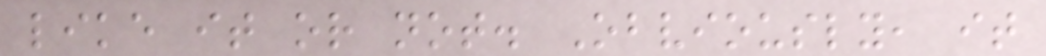like it or not. Obviously, it
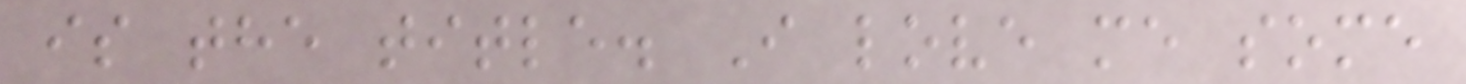is the title. I love me some
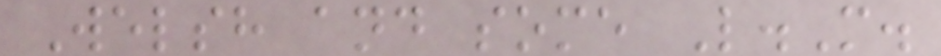Welsh and some L.M.
